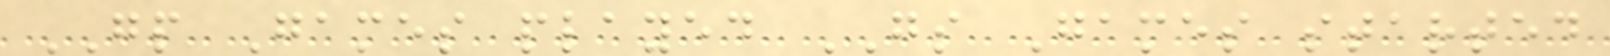GP Games played GS Games started
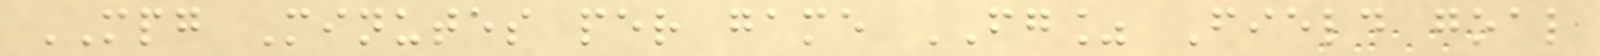MPG Minutes per game FG% Field goal
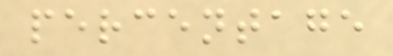percentage
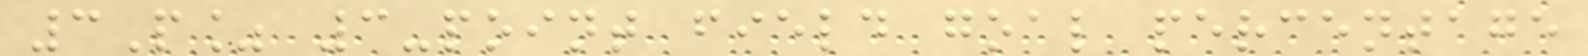3P% 3-point field goal percentage
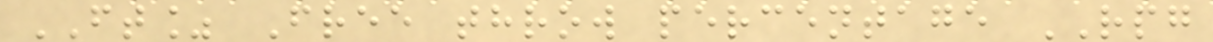FT% Free throw percentage RPG
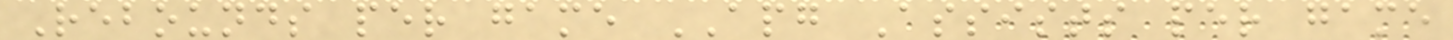Rebounds per game APG Assists per game
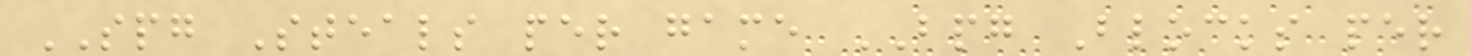SPG Steals per game BPG Blocks per
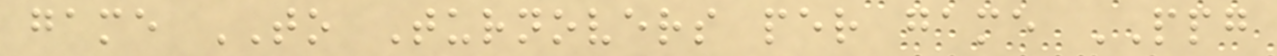game TO Turnovers per game PPG
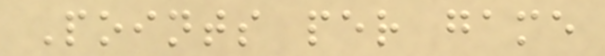Points per game
